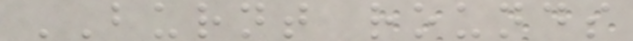BURNT rounds
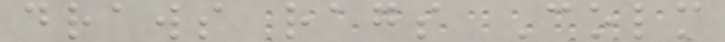draws rags Colm
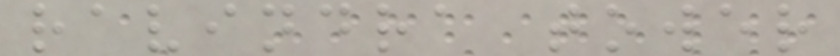ravindra tower
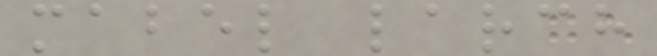mabel larch
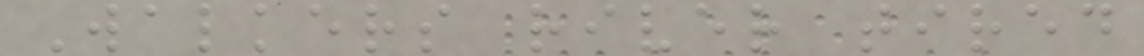Walkers river tired
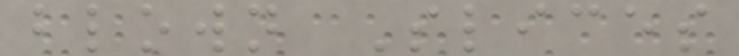blown Slices
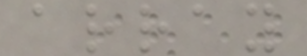array
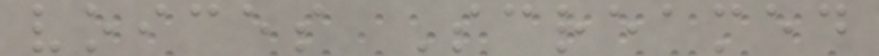voices Screamed
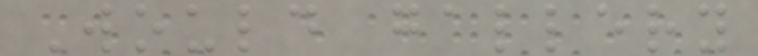Would gallery
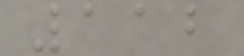112
